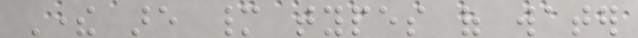There are many types of water
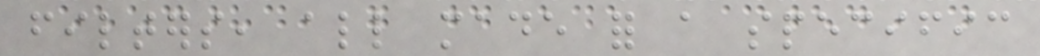filters, all made for a specific
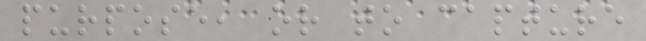purpose, or to capture
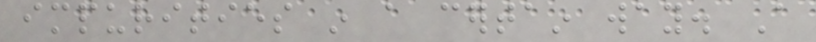impurities in a certain way. A
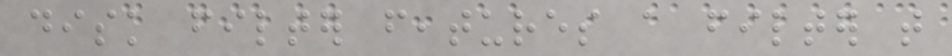disk filter features a filter that
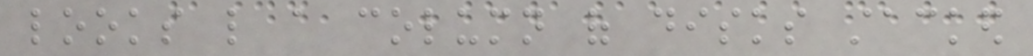looks like a column of disks stacked
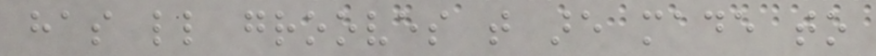has little grooves that are made to
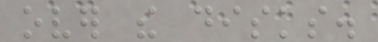over the disks.
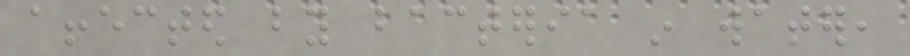affected by bacteria in water,
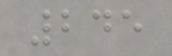245
